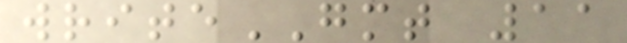writeGMT 11
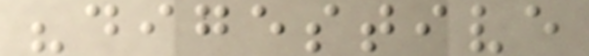"digestive
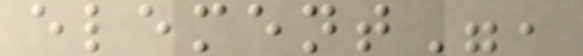element",
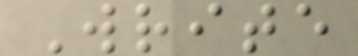Write
